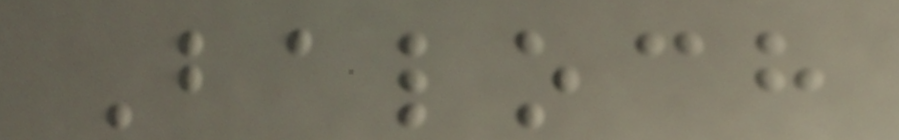Baloch
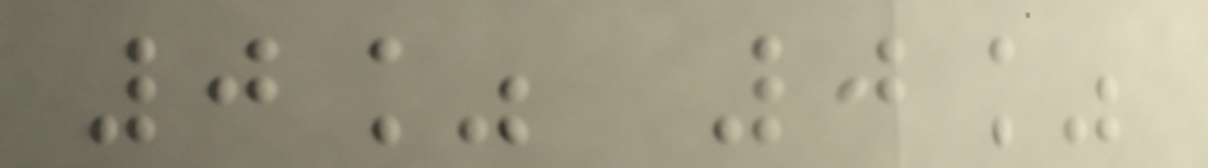0% 0%
